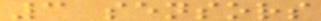3 sensors
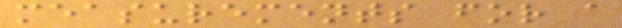measurements for a
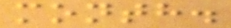month.
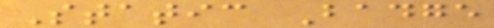Static Badge
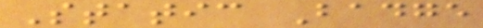Static Badge
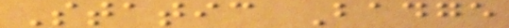Static Badge
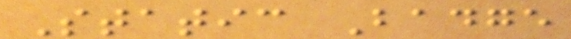Static Badge
